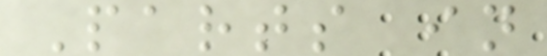Parts in
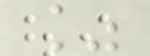%
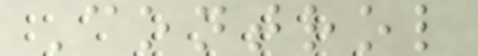Control
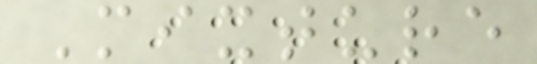Mixture
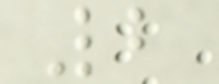2
